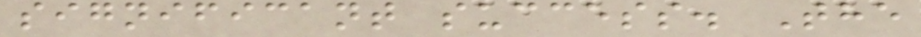significant success. The
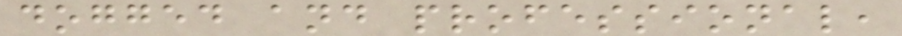dogged and professional,
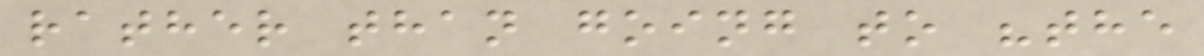rather than going to "the
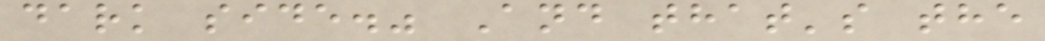dark side." And that's the
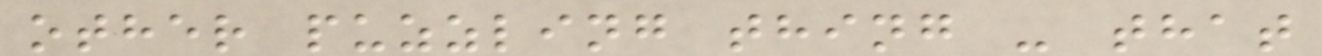other puzzling thing - that
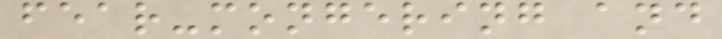fear-mongering and
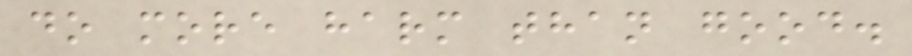do more harm than good.
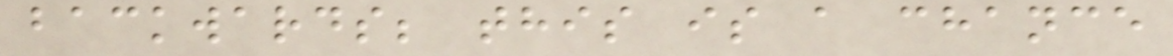backwards; this is a chance
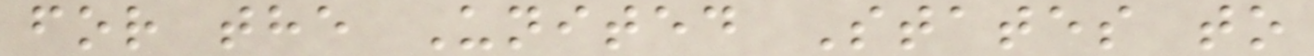for the United States to
